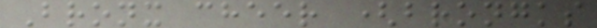Bronx cheer (brongks
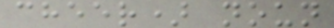cheer) noun
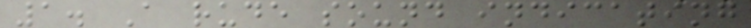1. A rude sound indicating
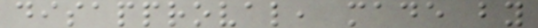disapproval, made by
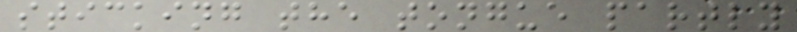sticking the tongue partly
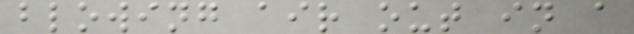blowing air out in a
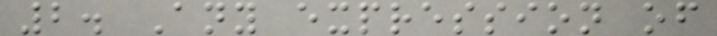2. Any expression of
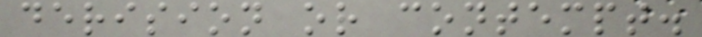derision or contempt.
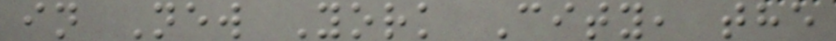in New York City, the
